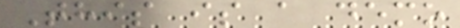This is a demo
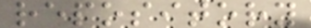repository
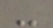-
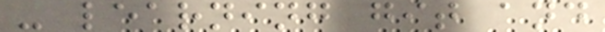- learning git and
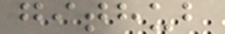github
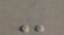-
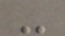-
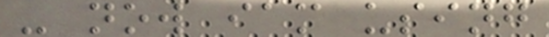- now iam using
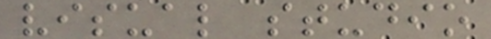visual studio
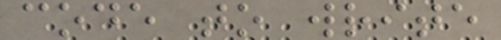code to write
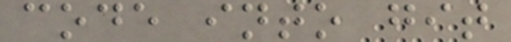code into git
